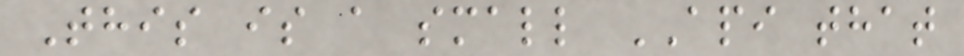This is a small API that
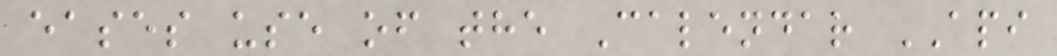eases use of the Calendar API
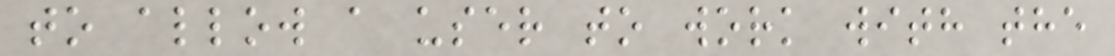to allow a user to work with the
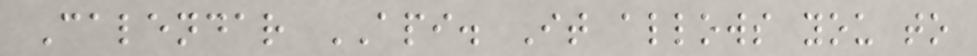Calendar API. It allows you to
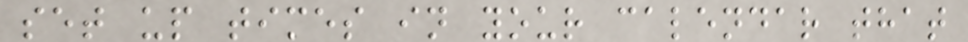set up times in your calendar that
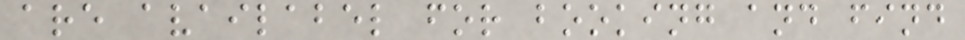are availabel for booking and find
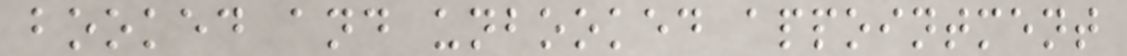booked and unbooked appointment
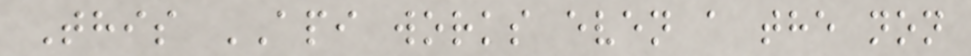This API works even a the non
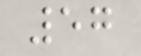57
